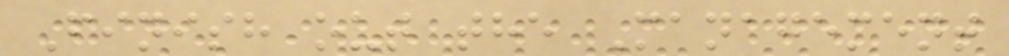Finish out the Management
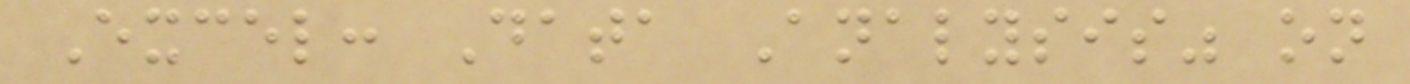Excel: Data Analysis" on
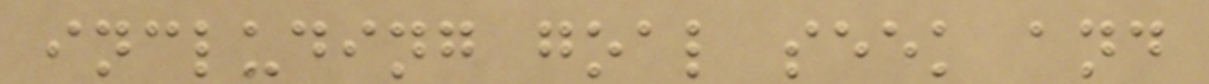including goal seek and
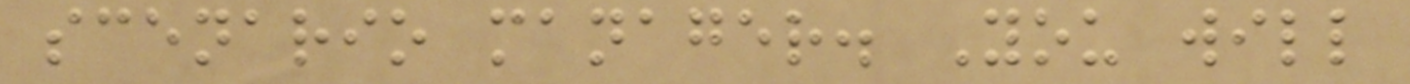scenario manager. You will
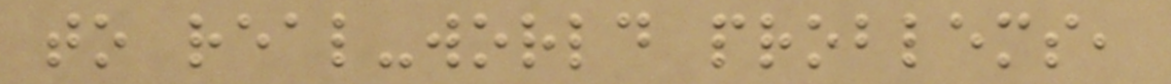to real-world problems,
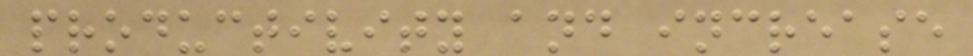productivity and increase
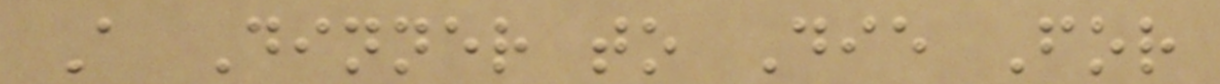A Dinner to Die For
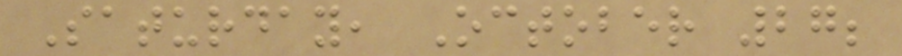Saturday, October 27;
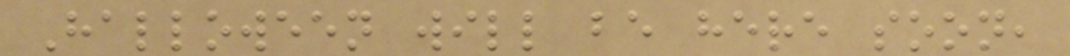Halloween will be here soon,
